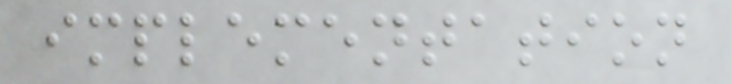implementation
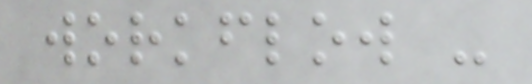workflow -
